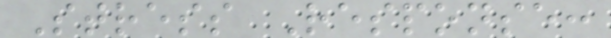Stress Response:
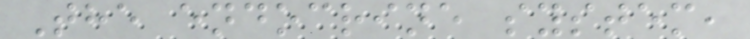The endocrine system,
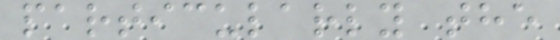particularly the
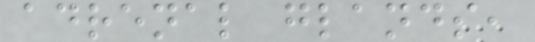adrenal glands,
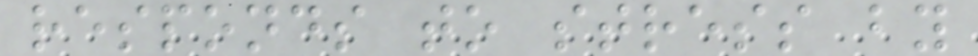responds to stress by
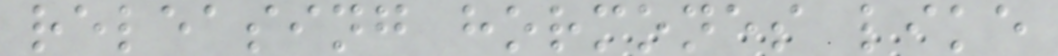releasing hormones like
